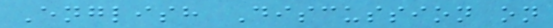English Discussion on
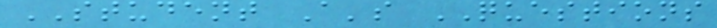STUDENT A's QUESTIONS
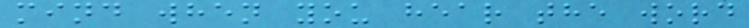mind when you hear the word
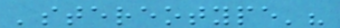'stereotype'?
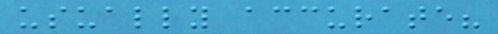usually accurate?
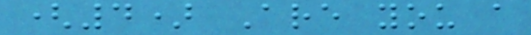(4) Are you a
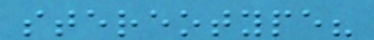stereotype?
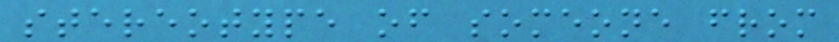stereotype of someone from
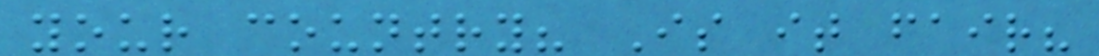your country? Is it fair?
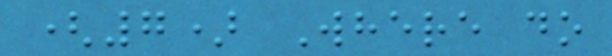(7) Where do
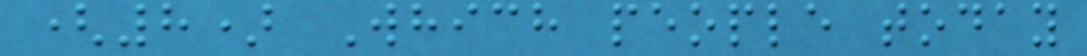(8) Which people today
